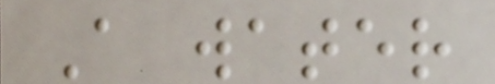A water
